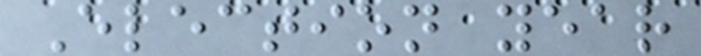Election year
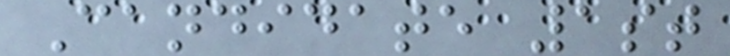Candidate 1st
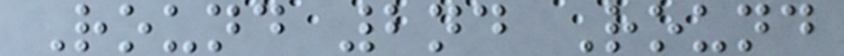Round 2nd Round
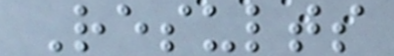Results
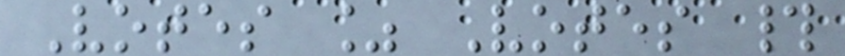Votes % Votes #
